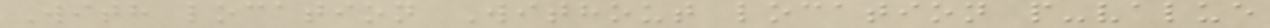With location Without location p-value
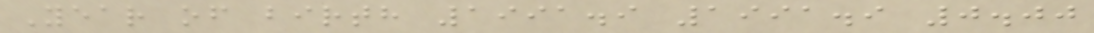Year of birth 1991.9 1991.9 0.00
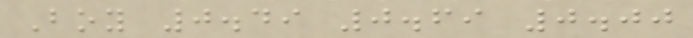Boy 0.49 0.69 0.00
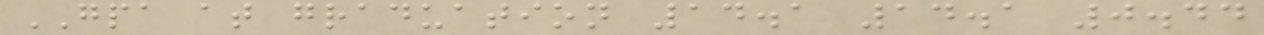GPA at graduation 14.1 14.1 0.44
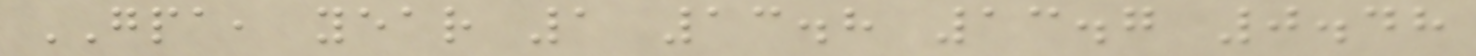GPA, year 1 13.8 13.7 0.48
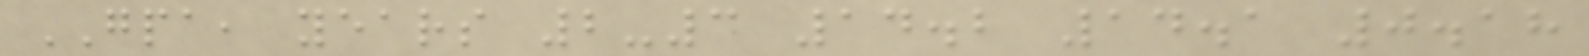GPA, years 2-3 14.2 14.1 0.18
